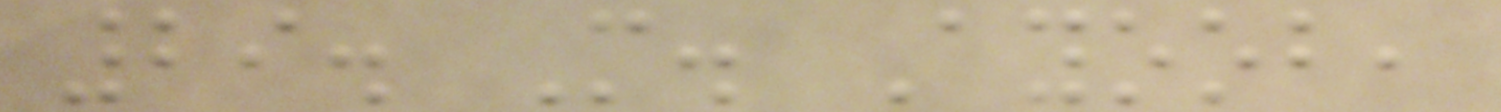29. M. Ayoob,
